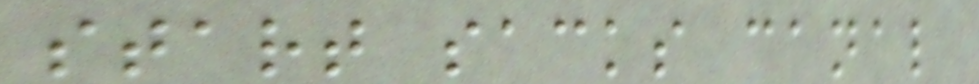start sacks canal
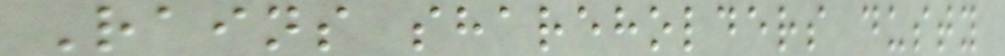Rains shareholders dusty
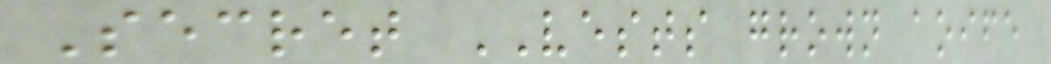Secret VESTS grown aoife
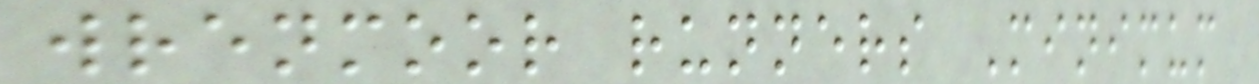wrenmoor runners Minimum
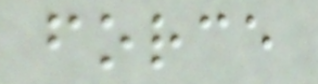force
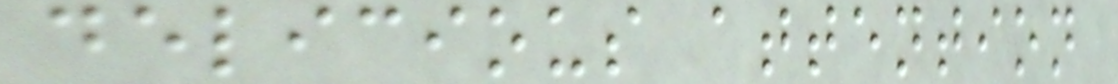delicious attention
